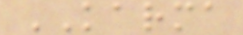KARMA
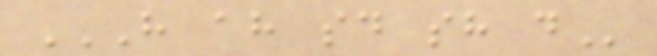H AH SD SH D
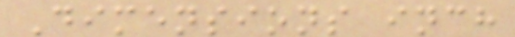Dimensions inch
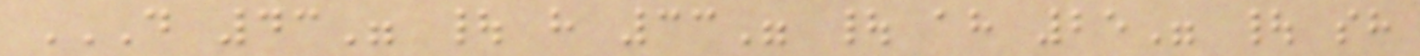D 43" | H 33" | AH 25" | SH
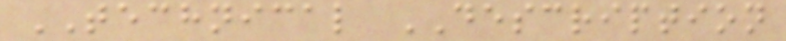TECHNICAL DESCRIPTION
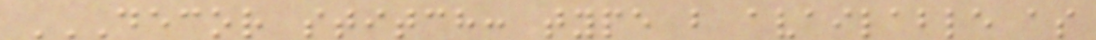DECOR STITCH: TYPE B AVAILABLE AS
